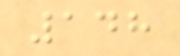148
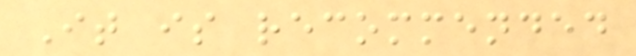It is recommended
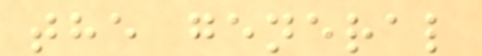the general
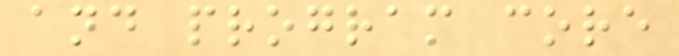and program core
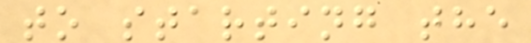to starting the
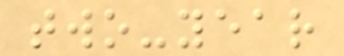two-year
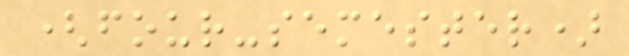(four-semester)
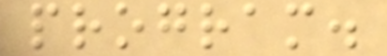program.
